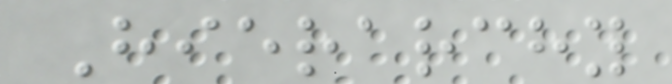Hierarchy
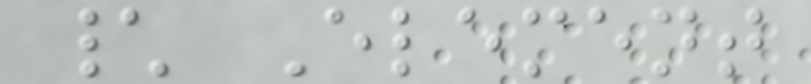\ Element
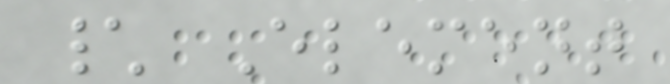\ Element
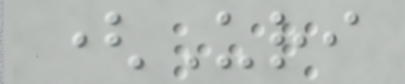(Uri
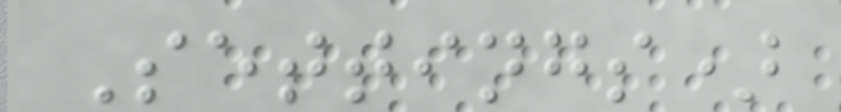Settings)
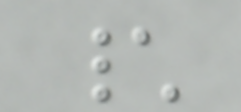\
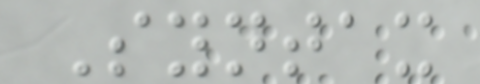Syntax
